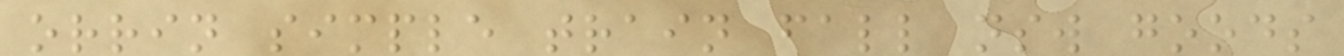orrin simple train fall nsw goods
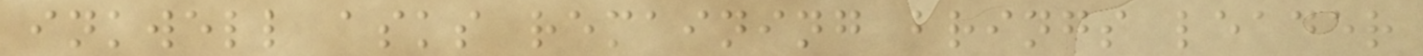inkwell asks remaining brings leader
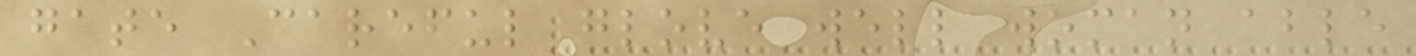gate Careful glove well woman able
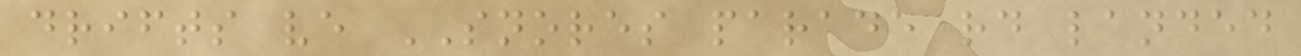drifts ve SNORES parade rd landed
